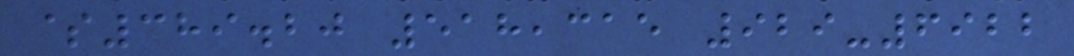$389.20 518,315 929-6922
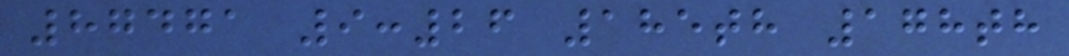87471 9:26 185th 178th
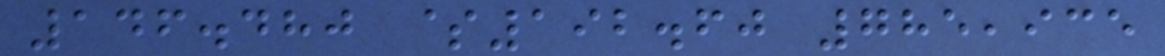146.480 $192.60 785,935
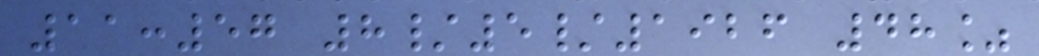11:57 8/5/1926 48%
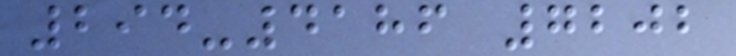294-4186 7202
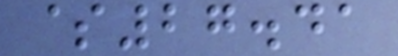$27.41
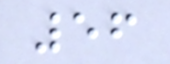56
